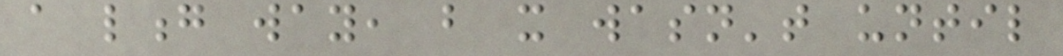a long way, but it wasn't until
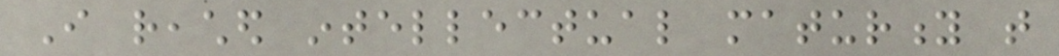I reached intellectual maturity that
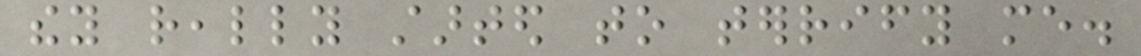they really started to terrify me.
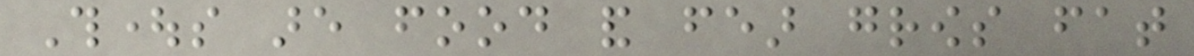Thoughts are food and fear grows fat
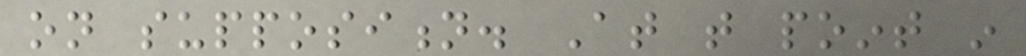on supposition. At that point in
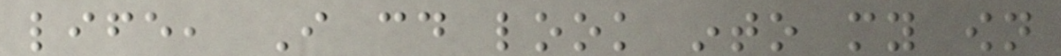life, I could look into my own
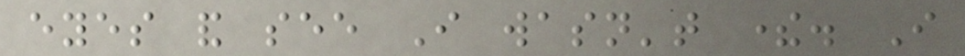eyes and see I wasn't there. I
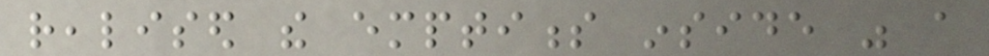realised the emptiness inside was a
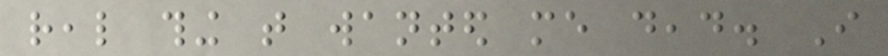real thing that wanted me dead. I
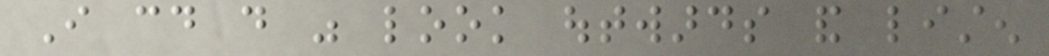I could do was look outwards and listen
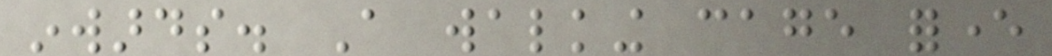inwards. A walking cage forever
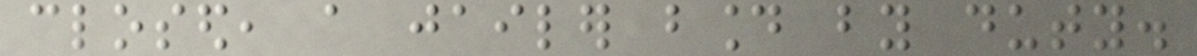closed, a jailer bound by duty.
